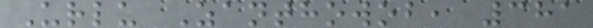Urlu Zanthowob, 381
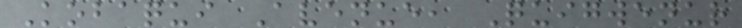Kobaqui Avenue, Quigwenur
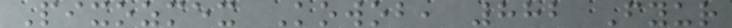Pixozmex Kowob, 882 Fyur
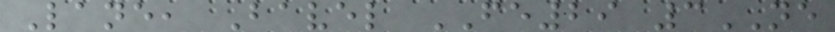Lane, Bavel FE29 3NE
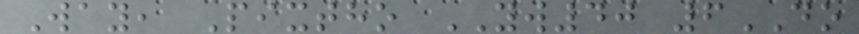Way, Pixtho YW40 6DO
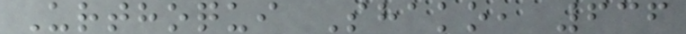Urthoqui Shako, 636
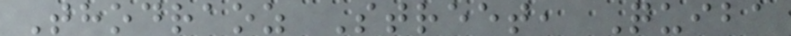Thodraoz Street, Quiba
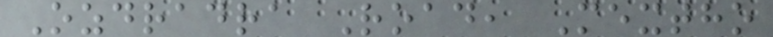Ozdradra Road, Mextho
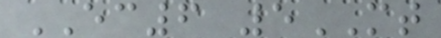EC6 5MT
